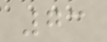73
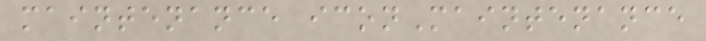maintenance iconMaintenance
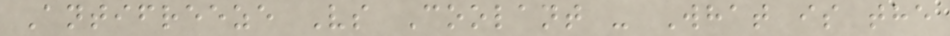Antifreeze Vs Coolant - What is the
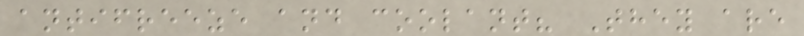antifreeze and coolant? They are
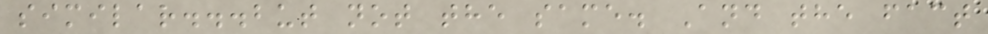similar...but not the same. And the fact
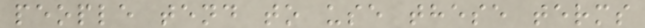people tend to use these terms
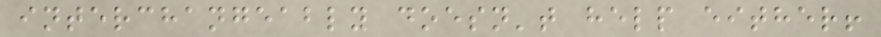interchangeably doesn't help either!
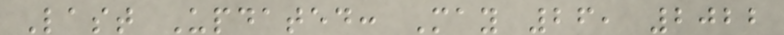Last Updated: May 26, 2022
